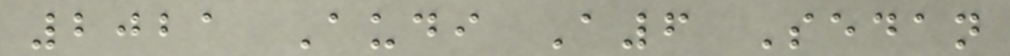2021 Audi A6 Sedan
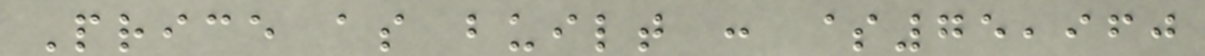Price as built : $75,960
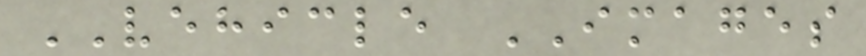VEHICLE IMAGES
